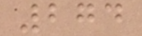274
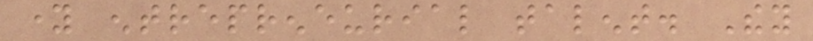young entrepreneurial talent. They
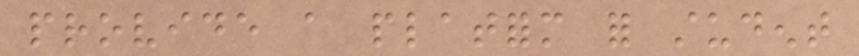provide a platform for student
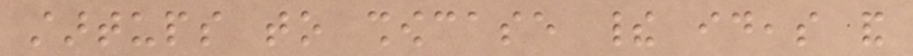startups to showcase their ideas and
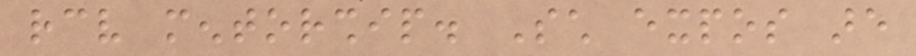receive mentorship. Such expos are
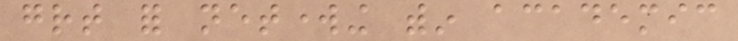great for networking within academic
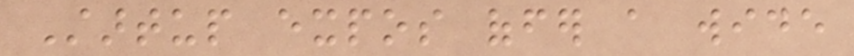Startup expos offer a wide
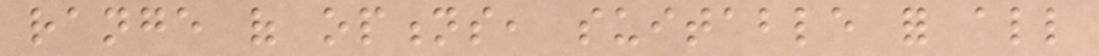range of options, suitable for all
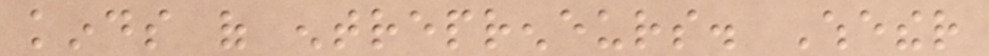kinds of entrepreneurs. Whether
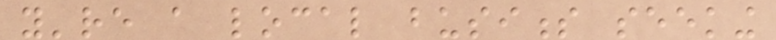you're a local business seeking
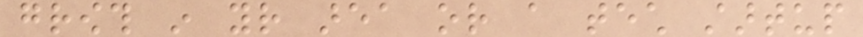growth in your area or a tech startup
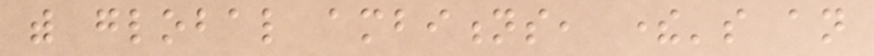with global ambitions, there's an
